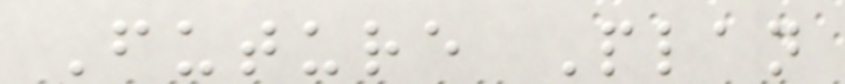Future Plan
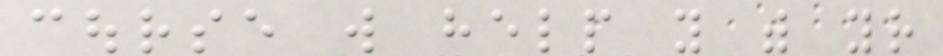course will help you with your
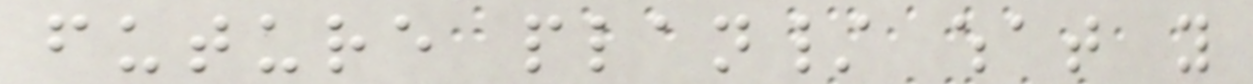future plan/ what you
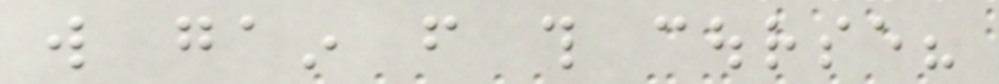will gain from this course?
